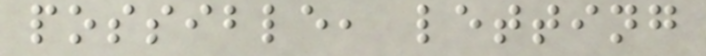possible, letting
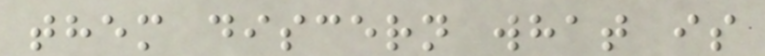them discern what is
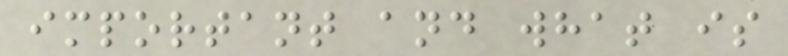important and what is
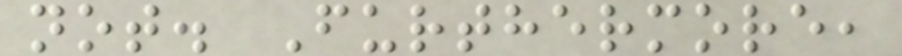not. Furthermore,
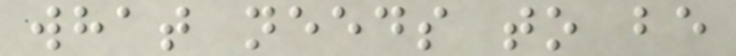what needs to be
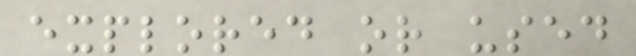explored or used
